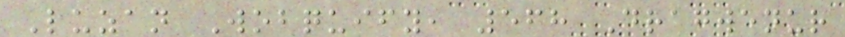Luzan Wobquify, 568 Dragwenur
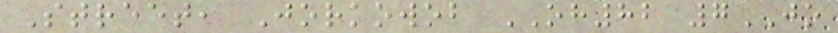Street, Jorkowob OH82 7JO
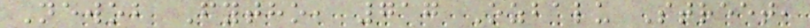Newob Fytho, 717 Ozbalu Street,
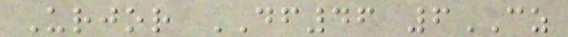Urjor DF46 6CZ
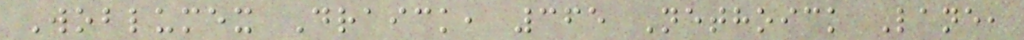Woblumex Draick, 365 Nethoick Lane,
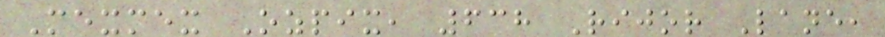Mexmex Ozpix, 638 Rijor Lane,
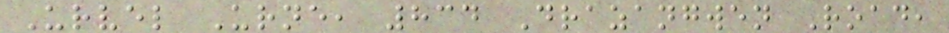Urvel Urne, 834 Drazangwen Road,
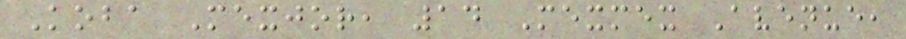Koba Mexjor, 14 Mexmex Avenue,
